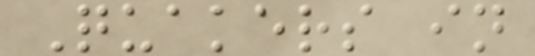Quakers in
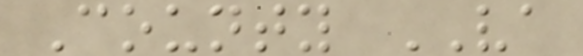County VA
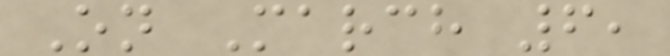On March 6,
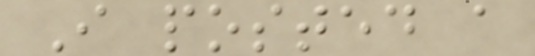I posted a
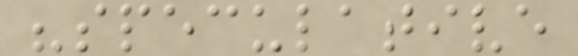"speculative
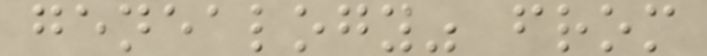genealogy" from
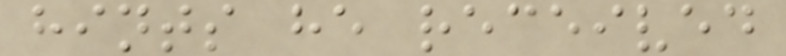hints he received
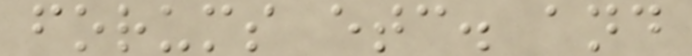forums etc. and
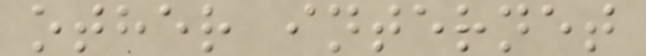other internet
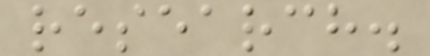research.
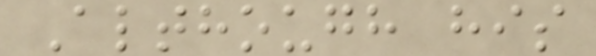Although his
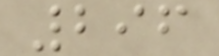296
